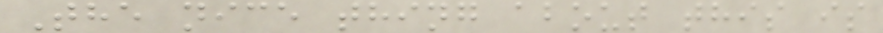The nice thing about this is
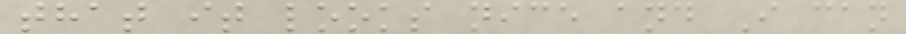that it looks nice and I can
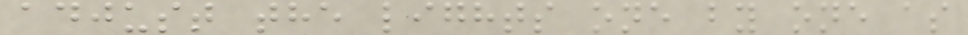adjust the lights one by one as
